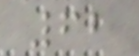62
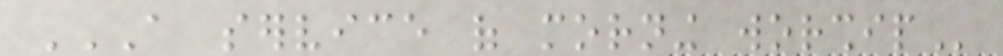A SERVICE OF MORNING WORSHIP
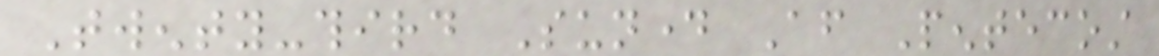Twenty-third Sunday After Pentecost
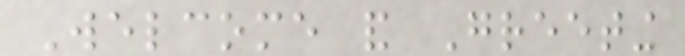Welcome and Greeting
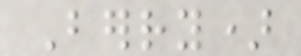Berry)
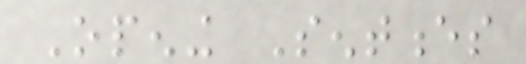Opening Sentences
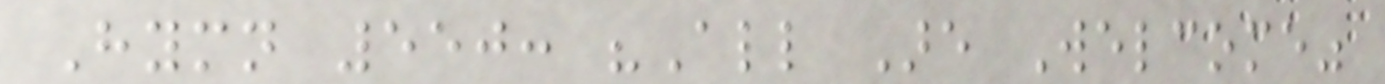Hymn 550: "All Are Welcome"
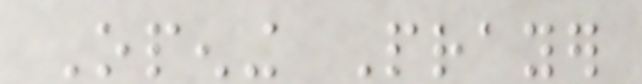Opening Prayer
